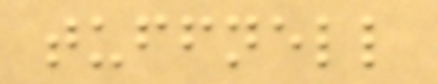tuffnell
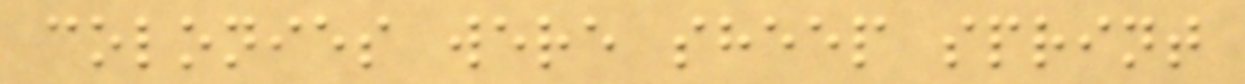colonies were sheep sprint
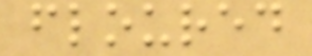floured
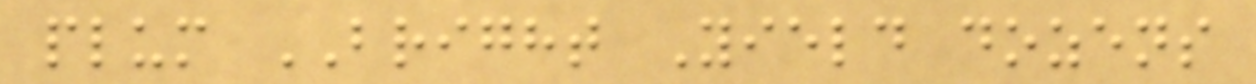plum BRIGHT Yield dozens
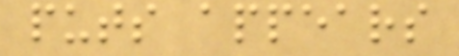puts appears
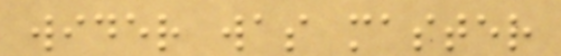wider was master
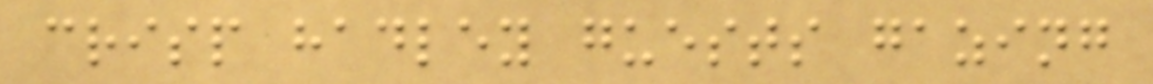crisp hadley guests gazing
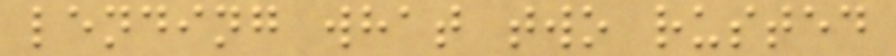lending what two rusted
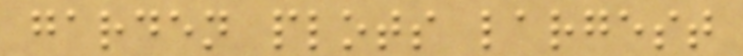garden plots largest
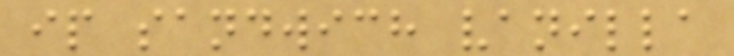ip sandwich vanilla
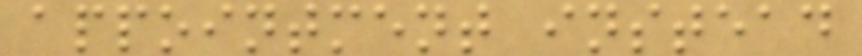appointment instead
